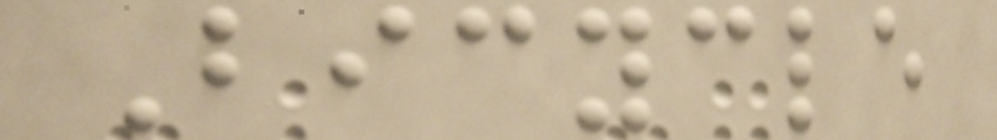Bicycle
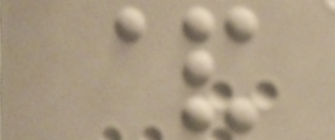&
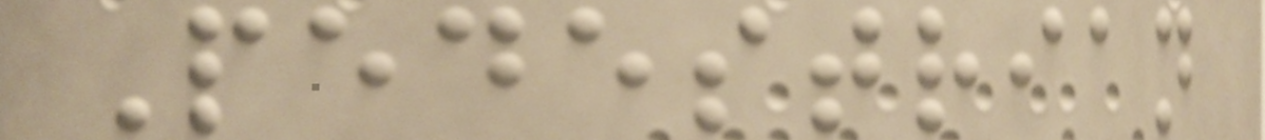Pedestrian
